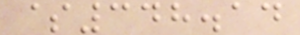$348.14
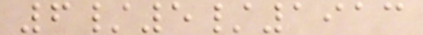6/5/1913
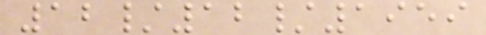12/12/1959
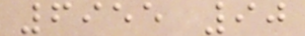6955 90
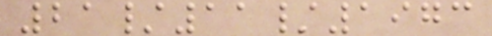21/11/1973
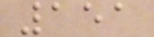151
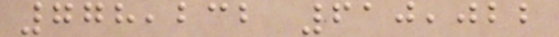778,232 610,022
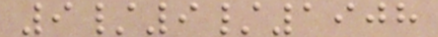9/9/1908
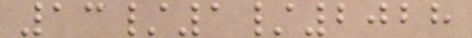13/1/2028
